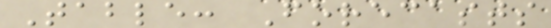Table: Forecasts
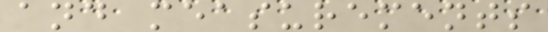and measurements
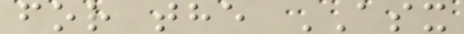for the ASX
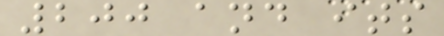200 and its
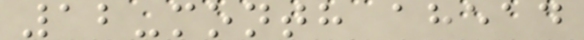12-month ahead
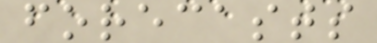forecasts
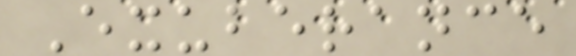Exuberance
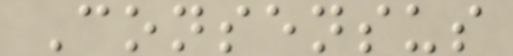Consensus
